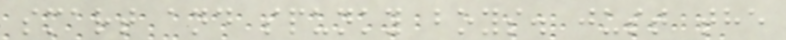smart and spunky boys. just the
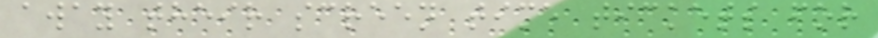away their screen time tickets for
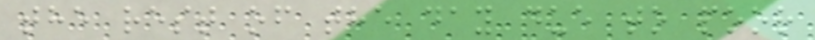the rest of the day due to poor
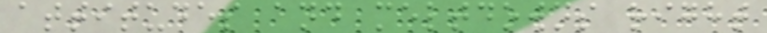attitudes and meltdowns right
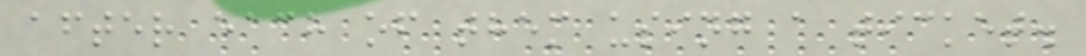after each of them using a ticket.
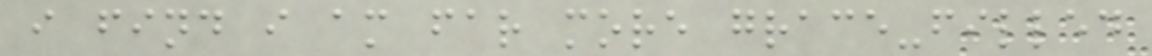i find i am far more grace-filled
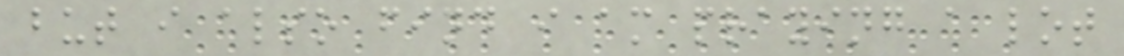but i also find i am praying a lot
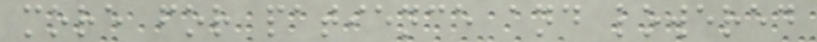more for patience and lowered
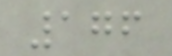176
